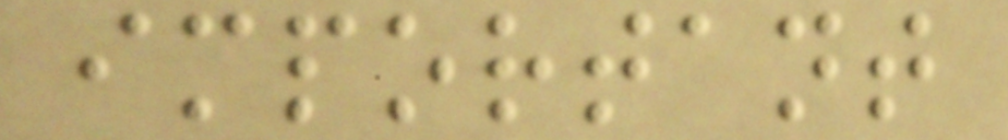important
